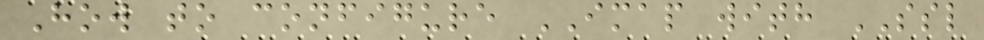How to configure IMAP with SSL
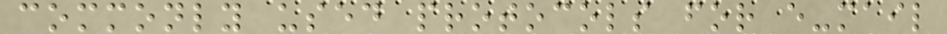commonly used protocols for e-mail
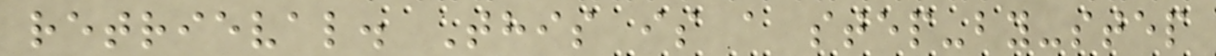retrieval. This is a step-by-step
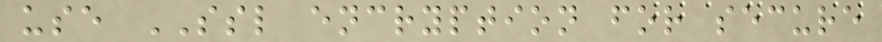use SSL encryption for secure
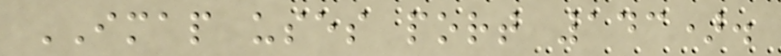IMAP uses port 143).
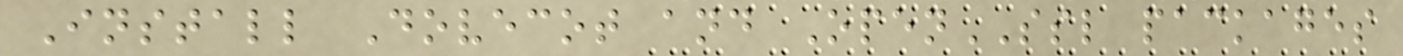Install Dovecot and OpenSSL packages
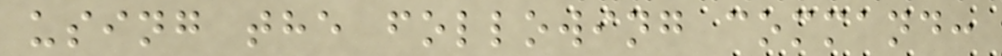using the following command:
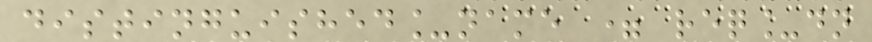distinguished_name = req_dn
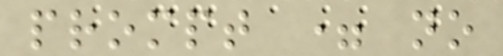prompt = no
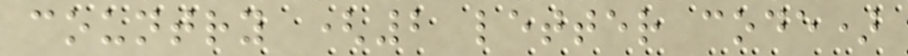country (2 letter code)
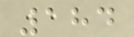184
